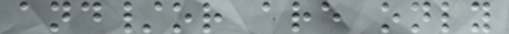and/or are only
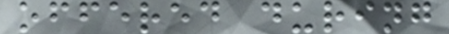offered during
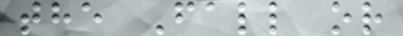the Fall or
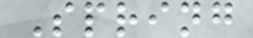Spring
